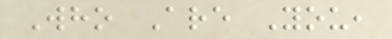Who Are You,
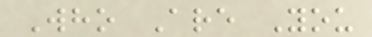Who Are You
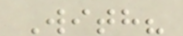With?
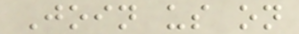Join us on
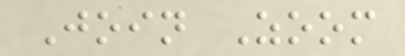Join Zoom
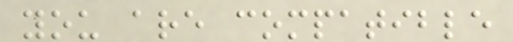you are compatible
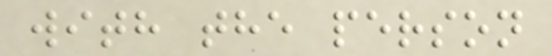with the person
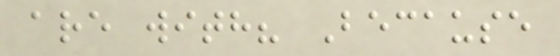are with? Because
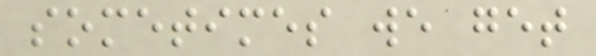sometimes we get
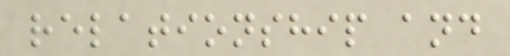relationship and
